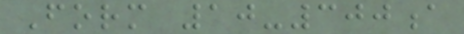Form 10-300a
